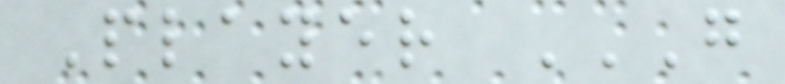Player G
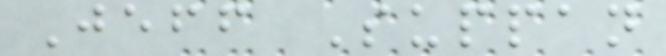Jeff Suppan
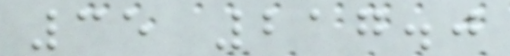35 217.0
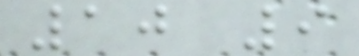10 9
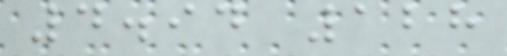4.94 128
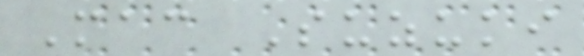Mac Suzuki
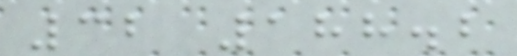32 188.2
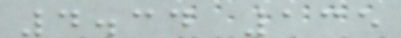4.34 135
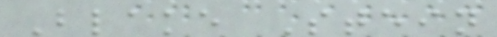Blake Stein
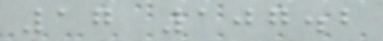17 107.2
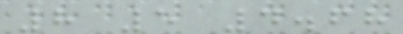8 5 4.68
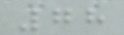78
